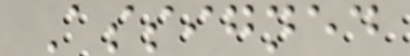Assigned
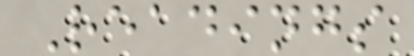Readings
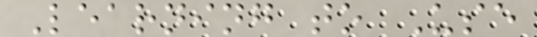Learning to Use
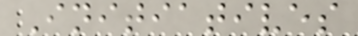Initiatives
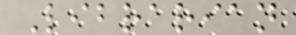Librarian
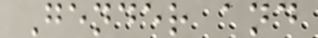Gender and
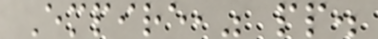Empire," pp.
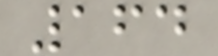164
